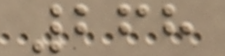268
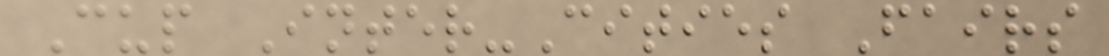Cup Inter-Cities Fairs
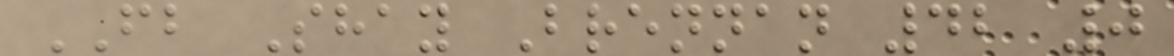FB Shay Brennan 42 0
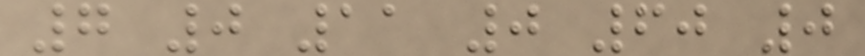7 0 11 0 60 0
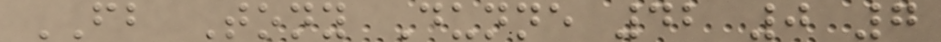FB Tony Dunne 42 0 7
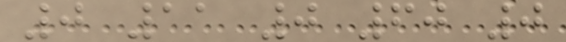0 11 0 60 0
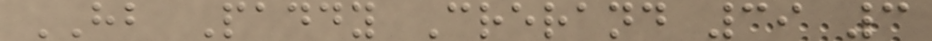HB Paddy Crerand 39 3
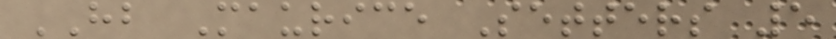HB Maurice Setters 5
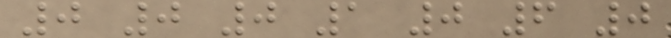0 0 0 1 0 6 0
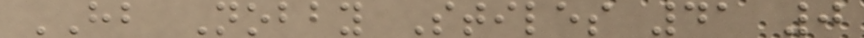HB Nobby Stiles 41 0
